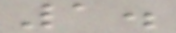1.
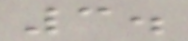3.
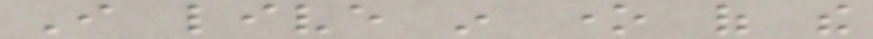I live in one of the
